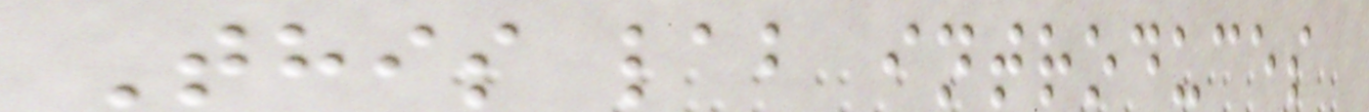This lab introduces
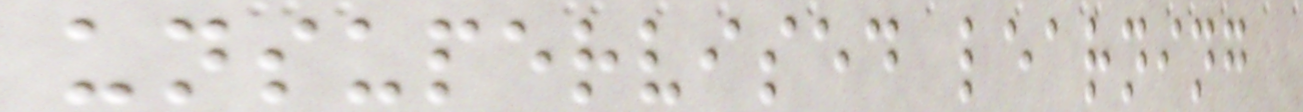unsupervised learning
